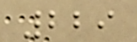229
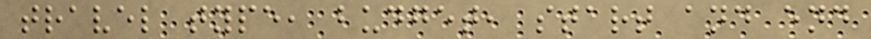travel type, budget, start and end
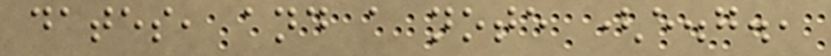dates, and a note (e.g.,
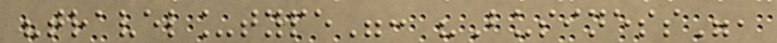"travel_type": "Business",
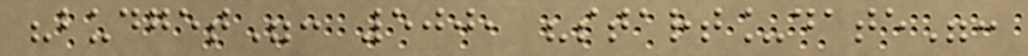"budget": 500, "start_date":
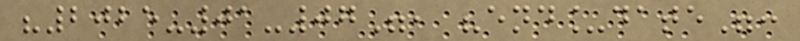"2025-01-07", "end_date":
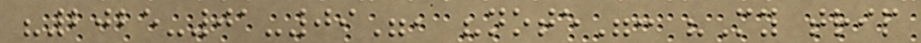"2025-01-09", "note": "My trip
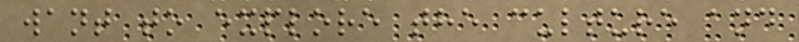want to explore the culture and
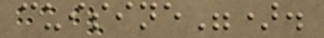cuisine").
